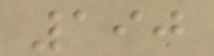190
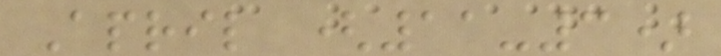April (11-3)
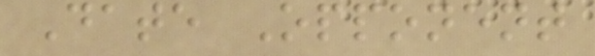Date Opponent
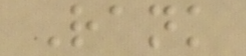Rank
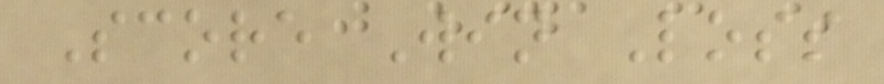Score Win Loss
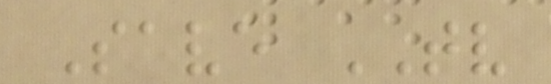Save TV
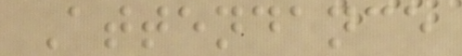Attendance
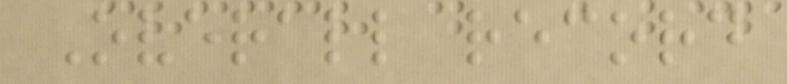Overall record
